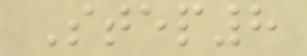Step8
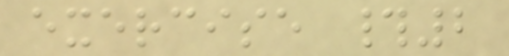exercise #2
